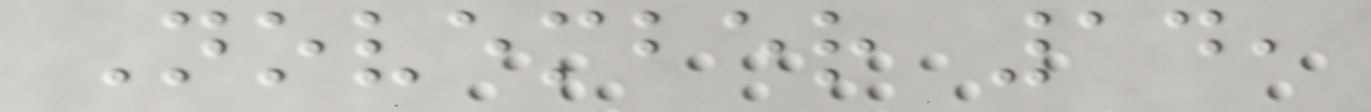November 14,
